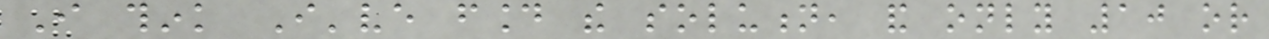I think I've found the solution, and only 10 or
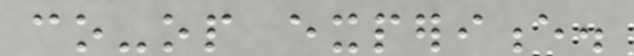co-op experience.
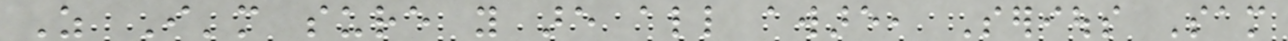As I'm sure you are all aware, Serious Sam
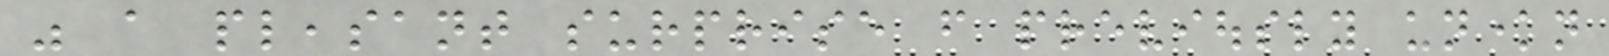was a pleasant surprise from previously unknown
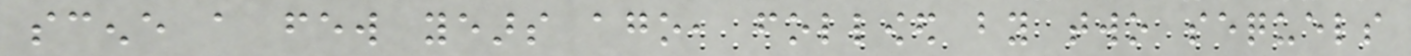scene a few years ago, followed by two sequels
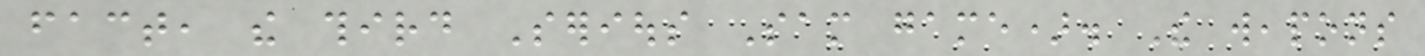fact, the third Serious Sam game). The weapons
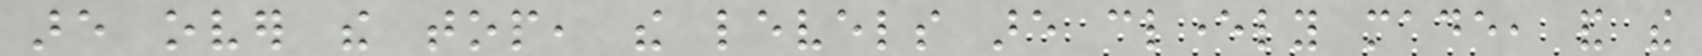are over the top, the levels are cleverly made, and the
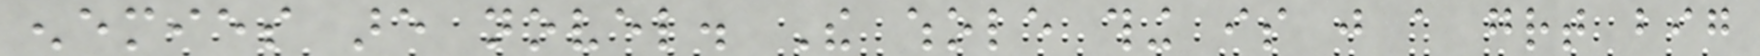enemies are novel. The whole thing is just a great big
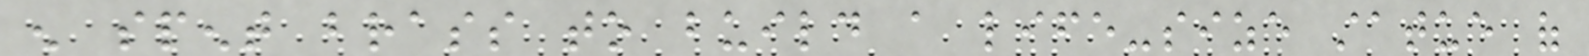enough spent brass to build a life-size statue of
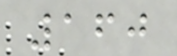160
